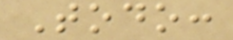Todo:
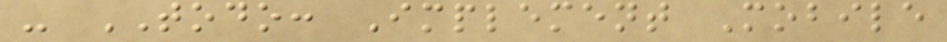- TODO: Implement Mobile
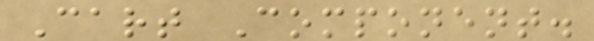Cart Component.
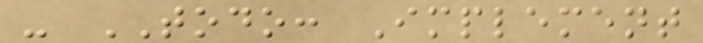- TODO: Implement
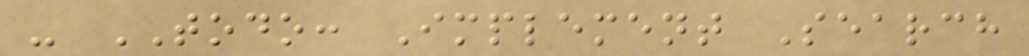- TODO: Implement Search
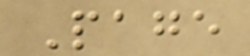Page
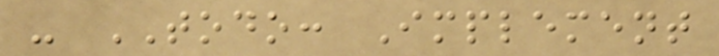- TODO: Implement
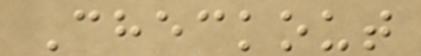Checkout
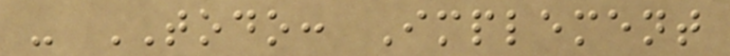- TODO: Implement
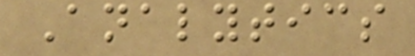Analytics
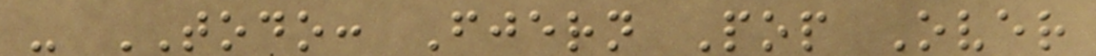- TODO: Fjern Pop Over
